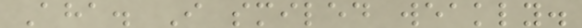Aha. I smiled weakly.
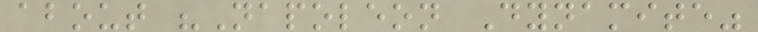about "Napoleon Dynamite"
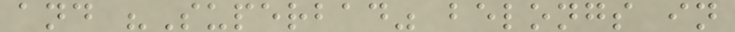and "Superbad" belongs in
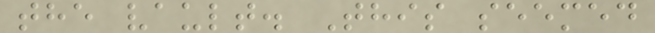the vault. This seemed
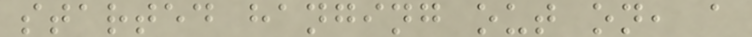started hanging out on, a
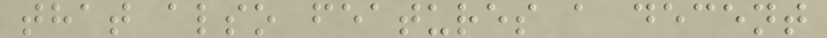that also features a decent
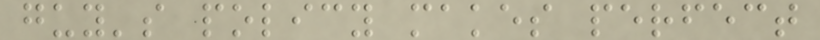guy's policy makes perfect
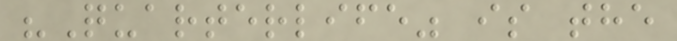"Quarterlife" is the
